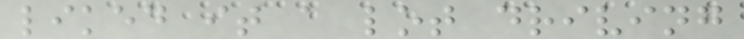liked it a lot driving
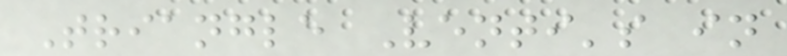Triangle Venti's in
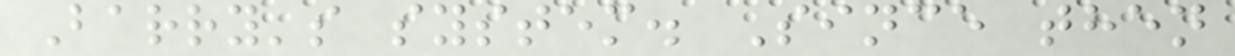Barry's system. Since then
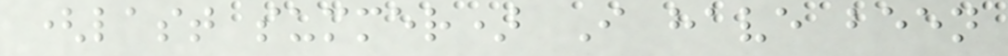(last summer) I have been
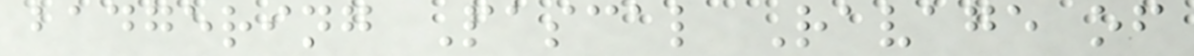badgering Pascal Ravage of
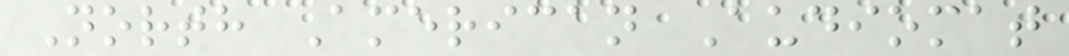North American Audiomat
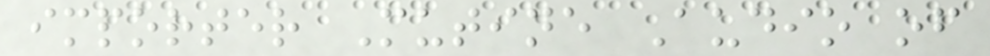importer Mutine Audio of
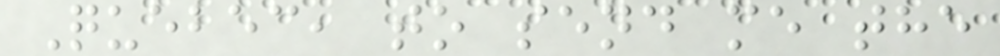Quebec, to send me the
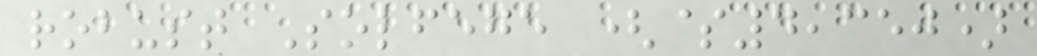robust Solfege ($4,350)
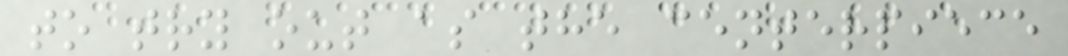to try out as the centerpiece
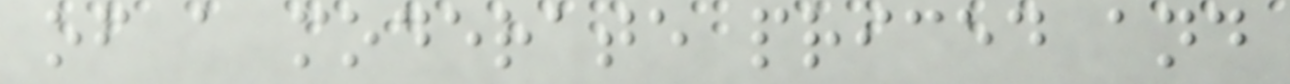of a moderate priced and
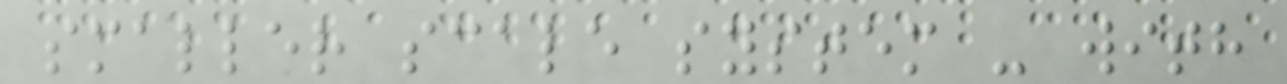smaller scale system - with
